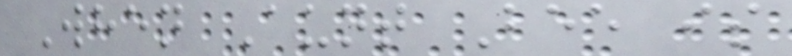When Aunt Bee is
